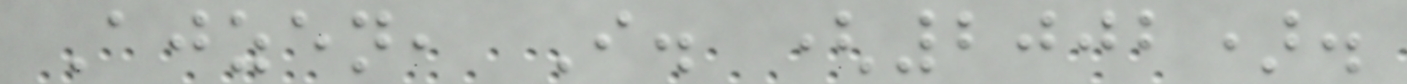Ajzen, I. (2002).
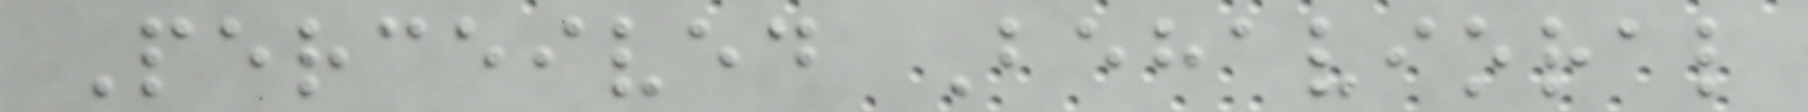Perceived Behavioral
